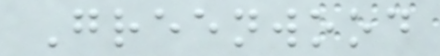Greenwood
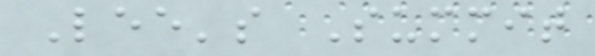Lee's Summit
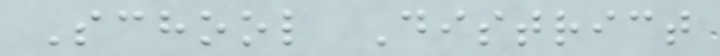School District
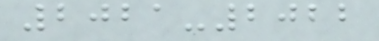2021-2022
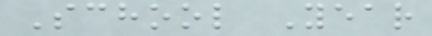School Year
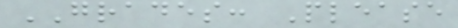GRADES: Please
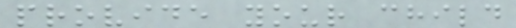provide your child
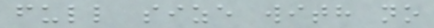full size with no
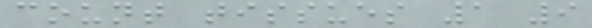count tissues 1 9
